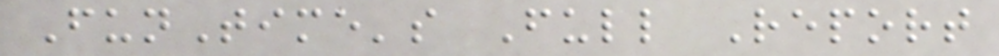FunTime's Full Report
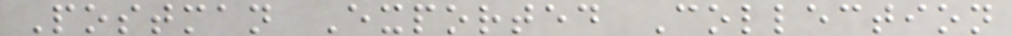Postman Exported Collection
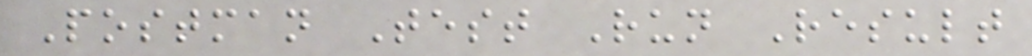Postman Test Run Result
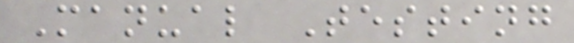Manual Testing
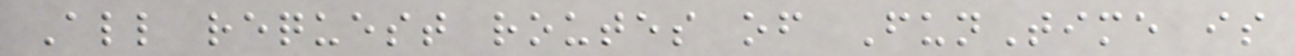All request routes of FunTime is
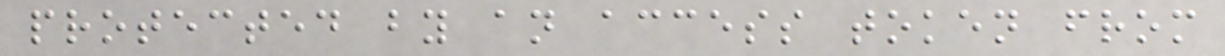protected by an access token from
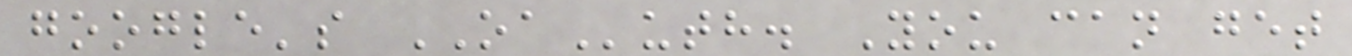google's OAuth. You can get
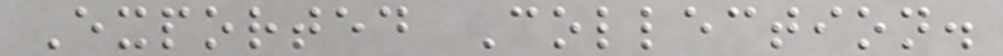Exported Collection.
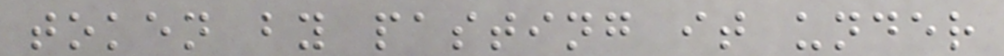token by pasting it under
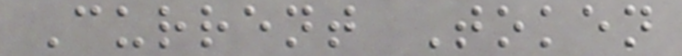Current Token
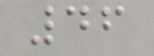46
